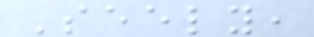Seely,
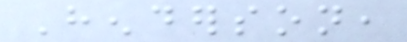Henderson,
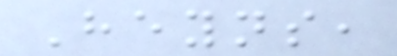Heyns,
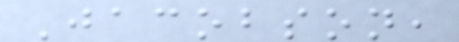Jacobson,
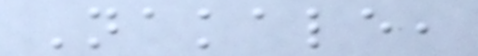Nakale,
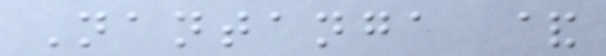Nantanga &
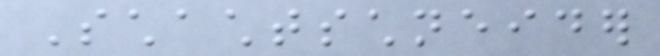Schachtschneider
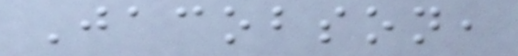Jacobson,
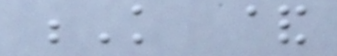K &
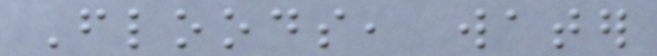Floods, water
